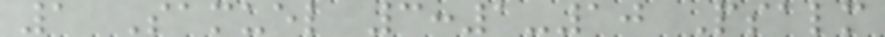1 Samuel 3:1-10 Psalm
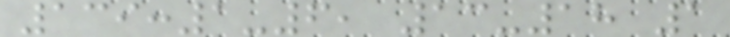139:1-6, 13-18 1
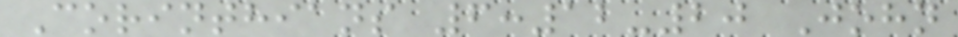Corinthians 6:12-20 John
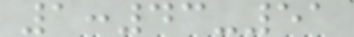1:43-51
